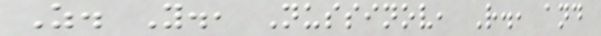Z. Y., Nussinov, R., and
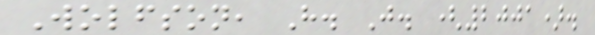Wolfson, H. J. (2001).
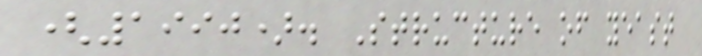(1990). Structure of yeast
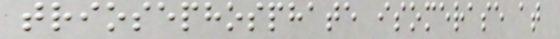triosephosphate isomerase at
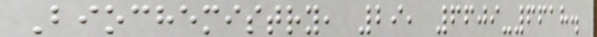Biochemistry, 29, 6609-6618.
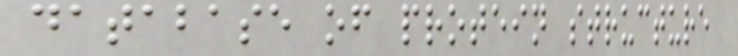database of protein structure
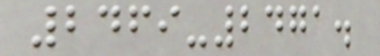2469-2471.
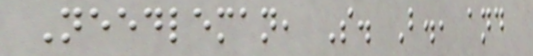Needleman, S. B., and
